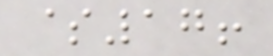$17!
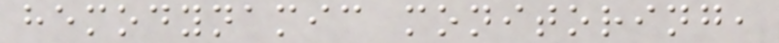hemodynamic monitoring,
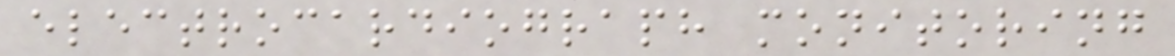electrocardiograph monitoring
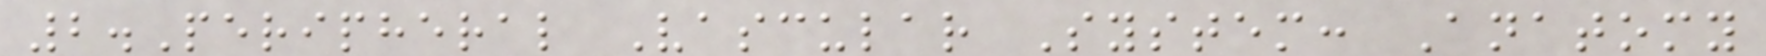2.Peripheral Vascular System: Anatomy
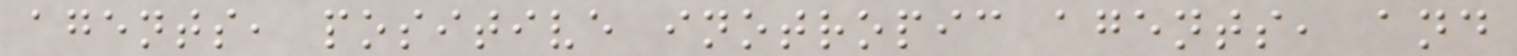agents, positive inotropic agents, and
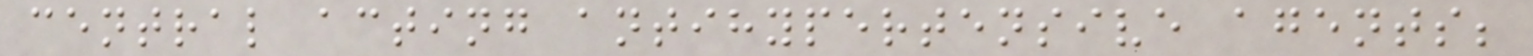central acting antihypertensive agents;
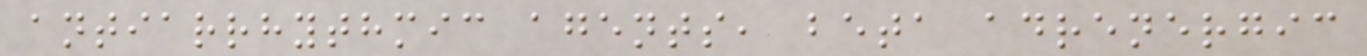antiarrhythmic agents, beta adrenergic
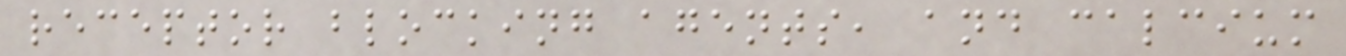receptor blocking agents, and calcium
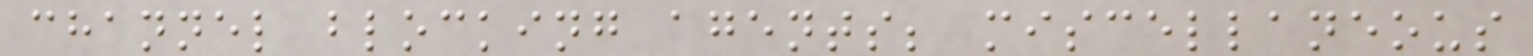channel blocking agents; miscellaneous
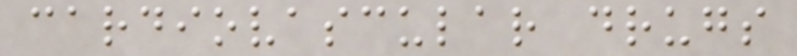cardiovascular drugs
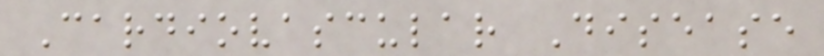Cardiovascular Disease
